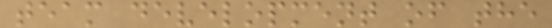team development of the
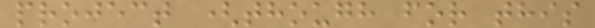project (though for this
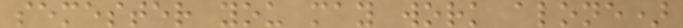semester you may work alone)
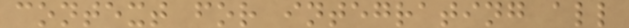context for integrating all
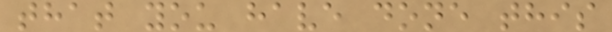that you have done this
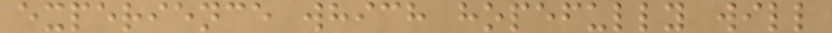experience which hopefully will
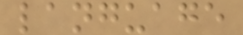language
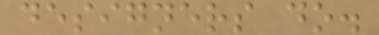designers do.
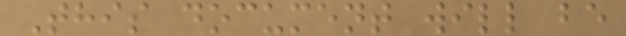This document will be
